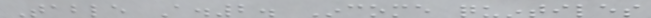Table A.2. Income quintiles
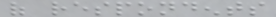of respondents
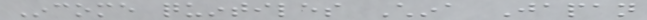Income quintiles China Japan
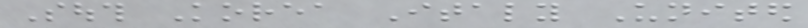South Korea Italy United
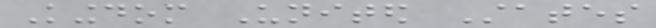Kingdom United States
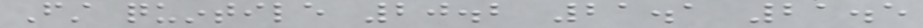First quintile 20.2 21.1 21.5
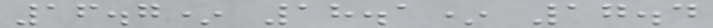16.7* 18.1* 17.4
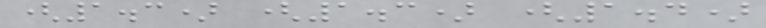(1.3) (1.3) (1.4)
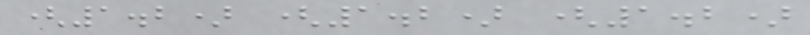(1.2) (1.2) (1.2)
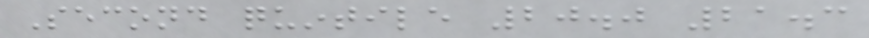Second quintile 20.0 21.3
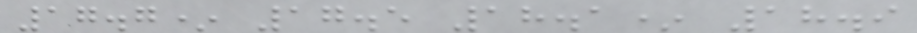17.7* 17.5 18.1* 18.9
